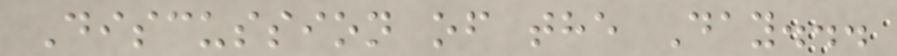Discussion of the Day...
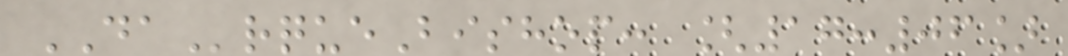DArqueBishop: [17:06]
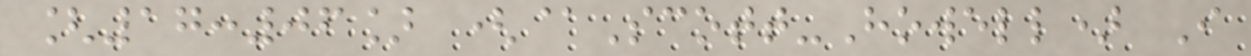[17:06] (@Scott-Howell) I
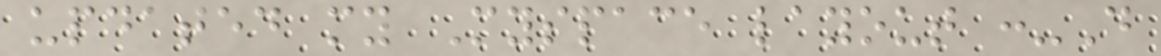updated my Myspace layout :-D
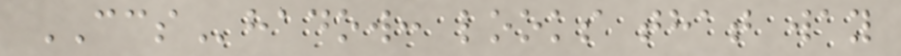CCShadow: looks that way
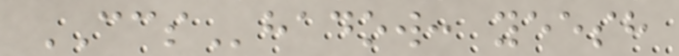CCShadow: yeesh
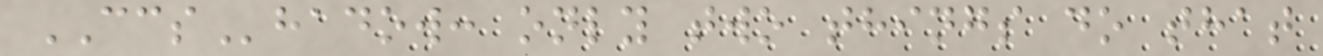CCShadow: only two things do that
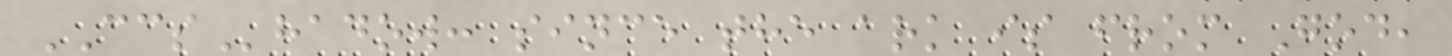CCShadow: since the ark is from God,
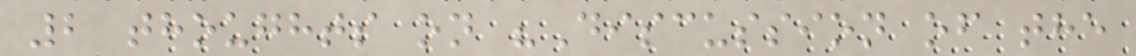2 thoughts on "Discussion of the
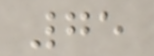75
